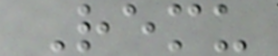Remu
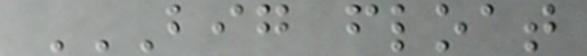BIG FLOAT
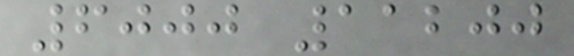6000 11200
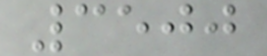3500
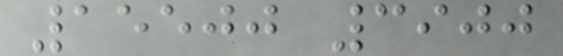15500 3900
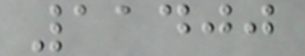11400
